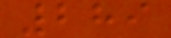289
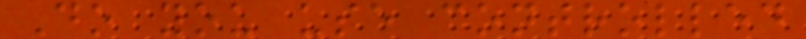Do you use controlled
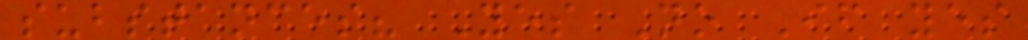substances? Yes No If yes
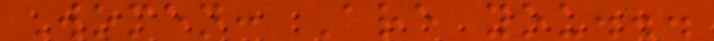Women: Are you...
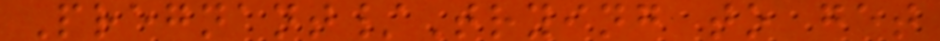Pregnant/Trying to get
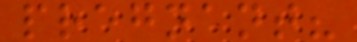pregnant?
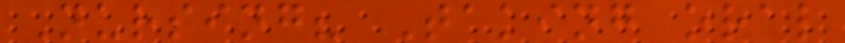Nursing? Taking oral
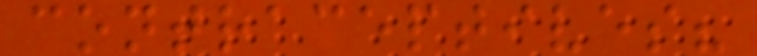contraceptives?
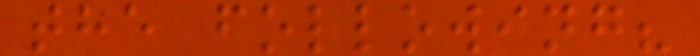the following?
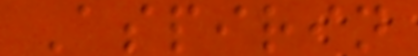Aspirin
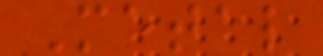Metal
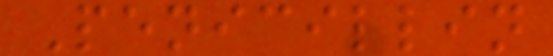Penicillin
